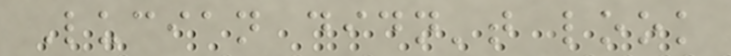Lucian didn't look
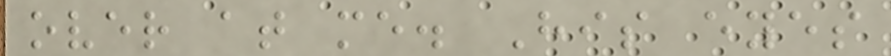over at me. His eyes
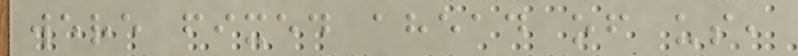were fixed ahead of us,
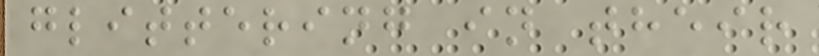glittering in their
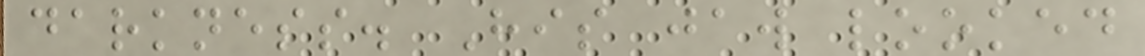darkness. His jaw looked
